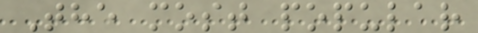The most popular
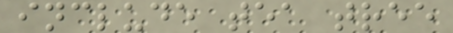include tea tree
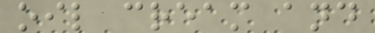oil cream and
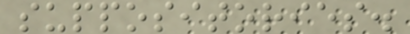suppositories.
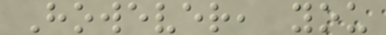However, you
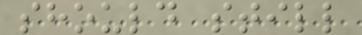should still
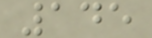145
